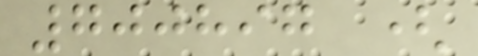700897 (
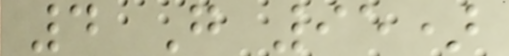4 G 95)
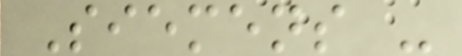Siemens -
